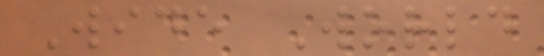Wide World
